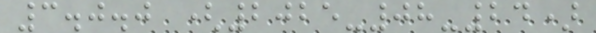3.0.0 (2025-08-24)
